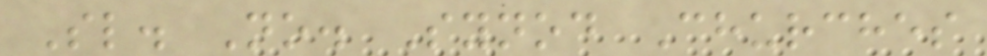Sl. No. Synod Churches
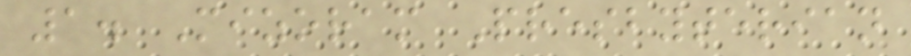1. Mizoram Presbyterian
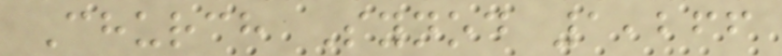Church Synod 1,266
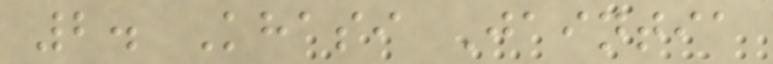2. Khasi Jaintia
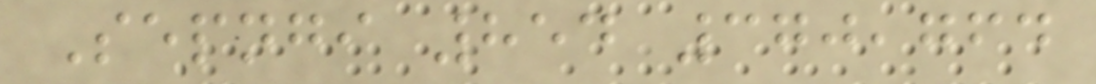Sepngi 854 370,764
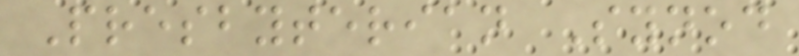Presbyterian Synod
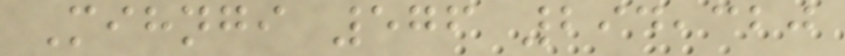Mihngi 576 294,320
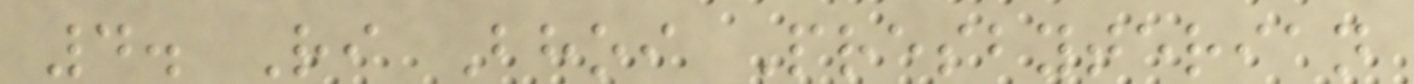4. Ri Bhoi Presbyterian
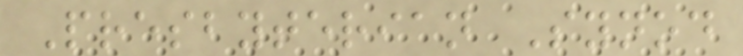Presbyterian Synod
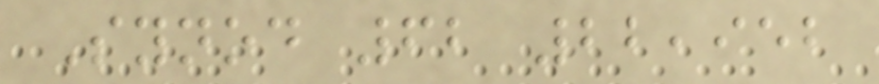Synod 62 22,952
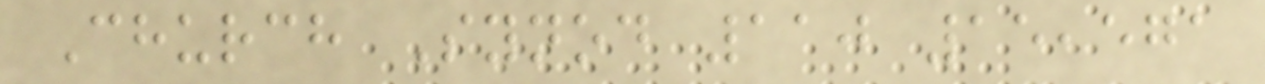Church Synod 110 15,571
